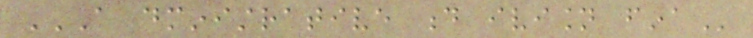A DMINISTRATIVE D IVISION FINA
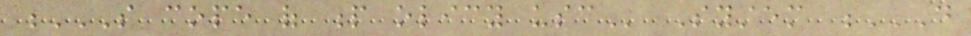S COPE OF P OLICY USC System D
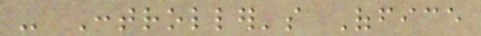- Controller's Office
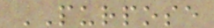PURPOSE
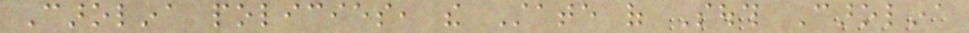Carolina policies, the State of South Carolina
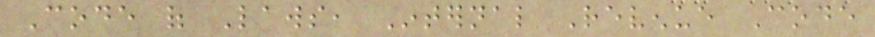Code of Laws, Internal Revenue Code
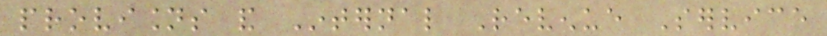provisions and Internal Revenue Service
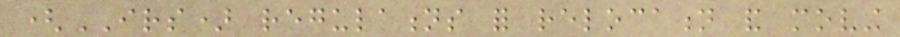(IRS) regulations for relocation and moving
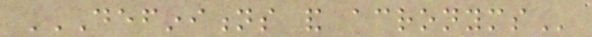DEFINITIONS AND ACRONYMS
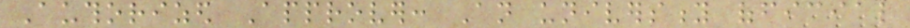Authorized Approver: An university official
